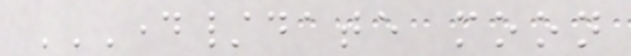DAY/DATE MOON
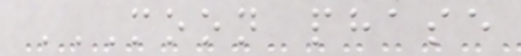MOON PHASE
